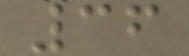36
